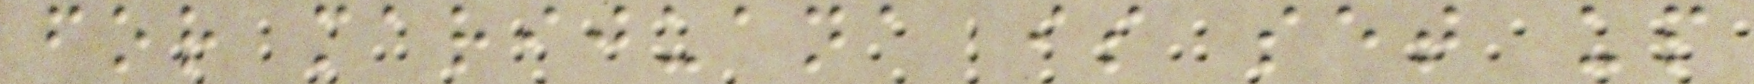for marijuana is set up
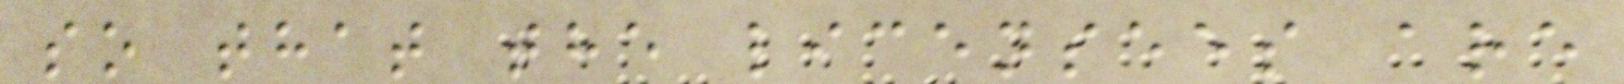so that the licensees are
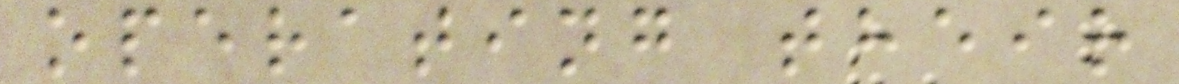operating their
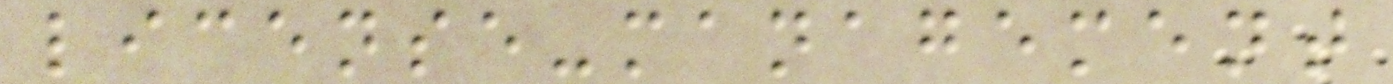license-management
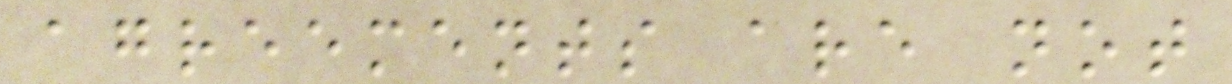agreements are not
